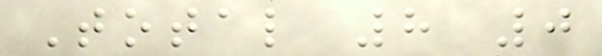Total 8 0
